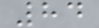84
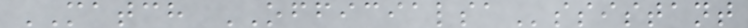MATCH OFFICIALSAssistant
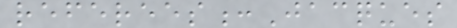referees:Jacques
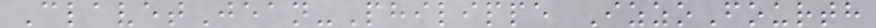ClavetJean-Philippe IzzoFourth
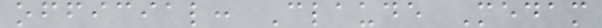official: Claude Medam
